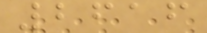2616
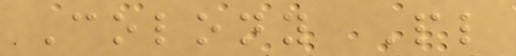Colony Pl
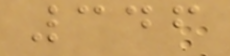346
